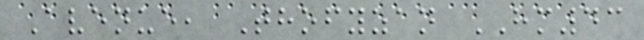Avenue, Thofyzan HM43
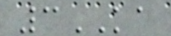3KA
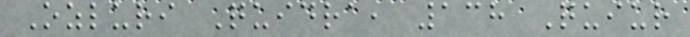Ozluri Quidra, 138 Quiur
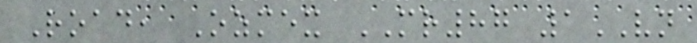Road, Ozmex MR87 1VN
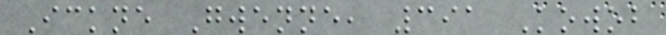Ickne Gwenne, 391 Kowob
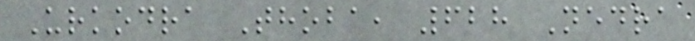Urkodra Thoba, 628 Nedra
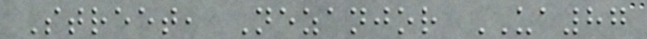Street, Nezanjor UA87
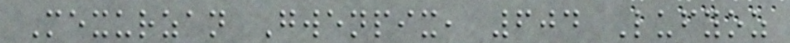Mexurzan Gwenpix, 604 Lufyoz
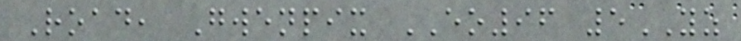Road, Gwenpix EO96 5YZ
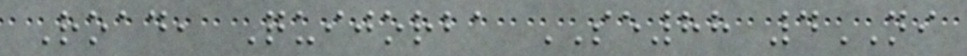Road, Quijorba SE88 4NI
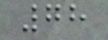78
